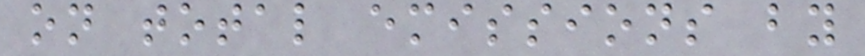on total emissions by
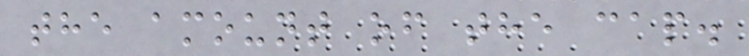the amount of the cap.
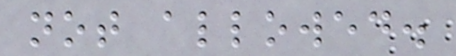not allowed.
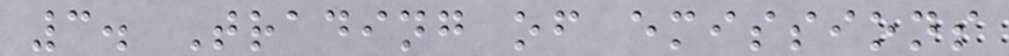3. Trading of emissions
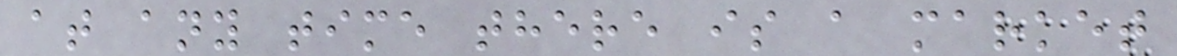at any time there is a market
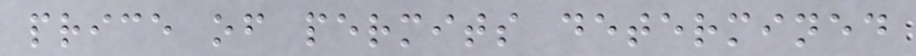price of permits determined
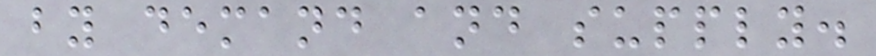by demand and supply.
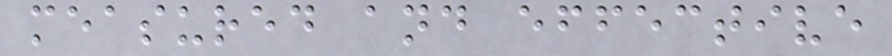measured and effective
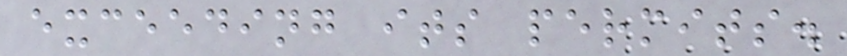exceeding its permits.
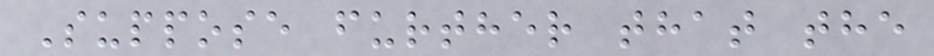Suppose further that the
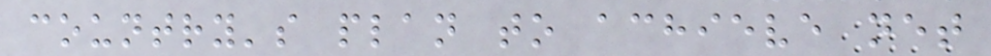country's plan to achieve net
